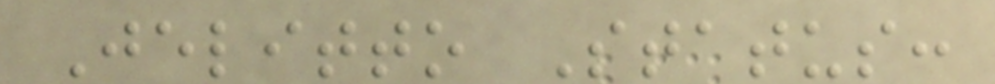Jelitto Status:
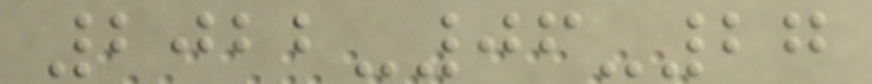2022-06-27
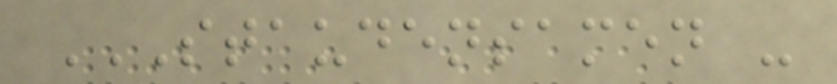STAUDENSAMEN -
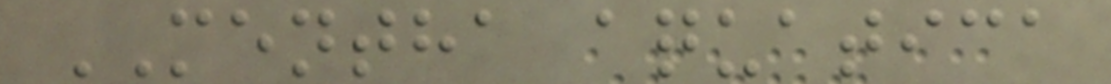MENTHA aquatica
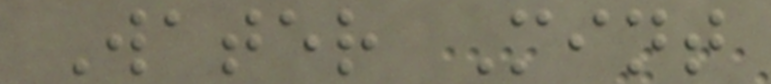Water Mint
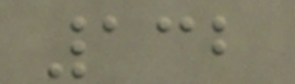132
